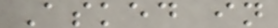Asked in
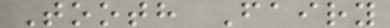Tooth Fairy
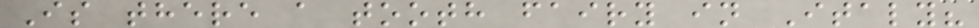Is there a tooth fairy in Italy?
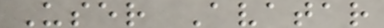User Avatar
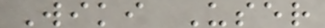Wiki User
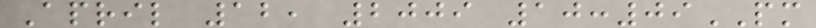April 12, 2009 10:09PM
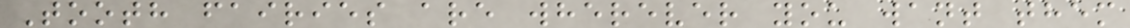Tooth fairies are wherever you want them
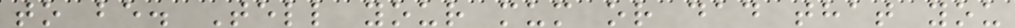to be. Tell your mum or dad that you
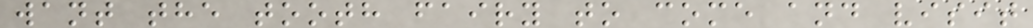want the tooth fairy to come and visit
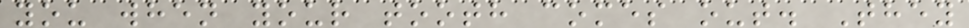you when your tooth comes out. They
